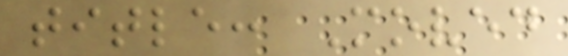title: Moved
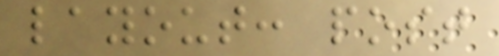layout: post
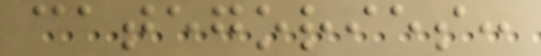categories:
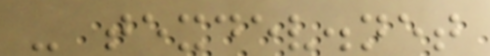- texdev.net
